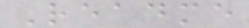Readme
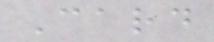Card
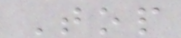Top
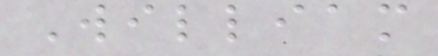William
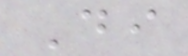Di
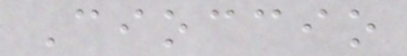Cioccio
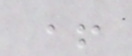+
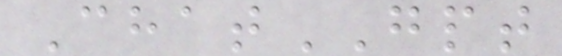ChatGPT
